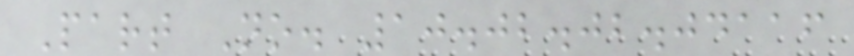Part No. 10.02.02.04116
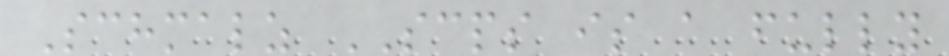Schmalz SCPS is a fully
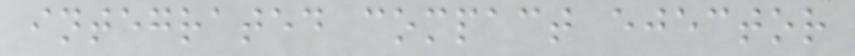integrated compact ejector
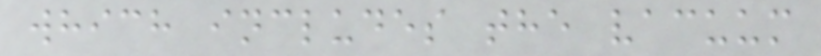which includes the vacuum
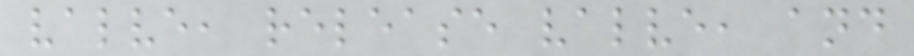valve, release valve, and
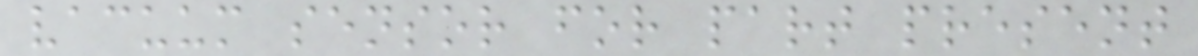vacuum sensor for part present
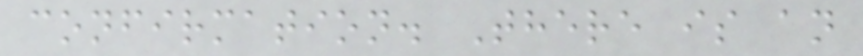confirmation. There is an
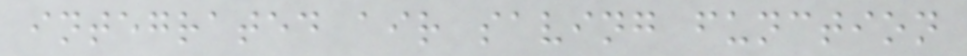integrated air saving function
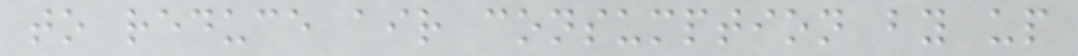to reduce air consumption by up
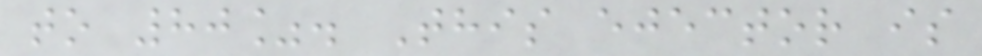to 80%. This ejector is
